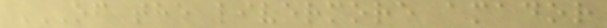OF THE LIVERMORE AMADOR
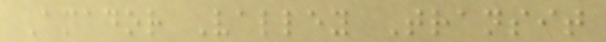Amador Valley Transit
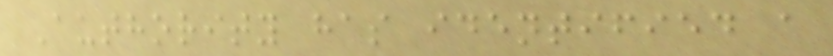Authority has identified a
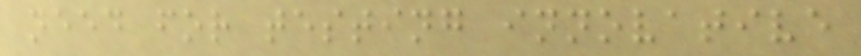need for testing innovative
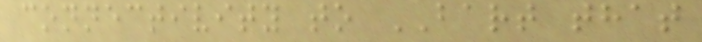connectivity to BART that
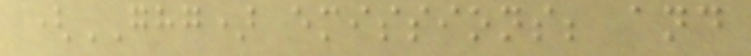(GHG) emissions; and
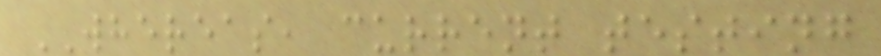WHEREAS, current testing
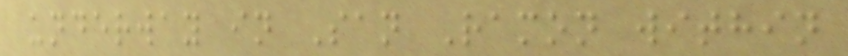underway in San Ramon within
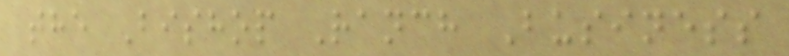the Bishop Ranch Business
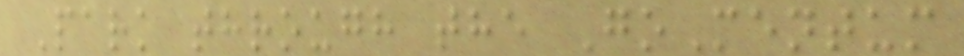Park through the GoMentum
